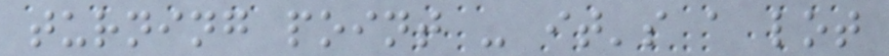turning point - it's a lot
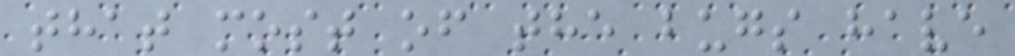that most of the bugs have
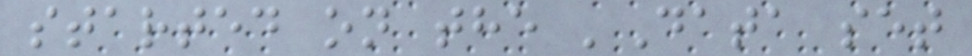started on the 'Data set
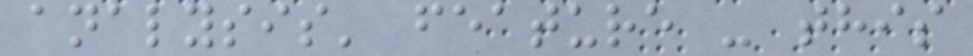analysis' feature - this
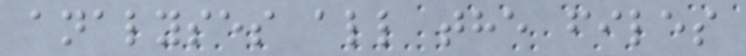analyses all the files
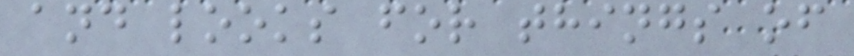and looks for things of
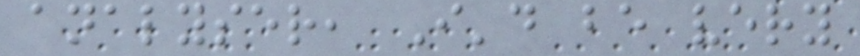analyser, I'd be very
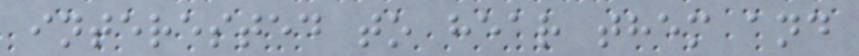interested to hear them and
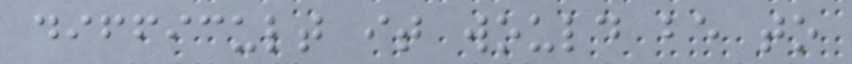difficult it would be to
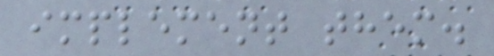implement them.
